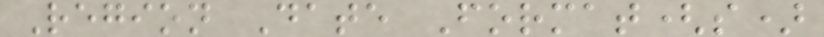Region Date Format(s)
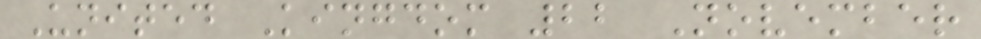United Kingdom 22 November
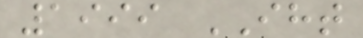1999 IHT
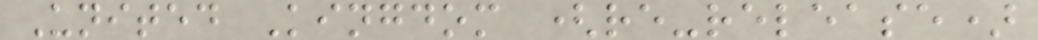United Kingdom (re-release)
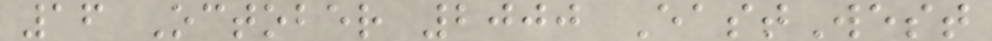16 October 2000 EastWest
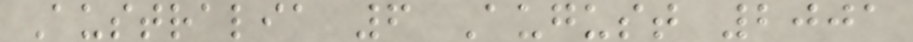Australia 6 August 2001
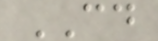CD
